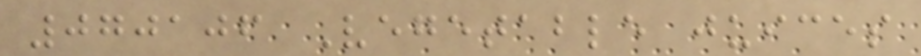070106 Vegetable juices
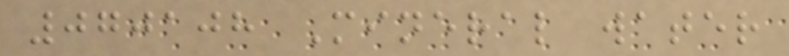070108 Mineral water
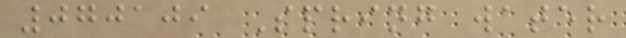070109 Spring water
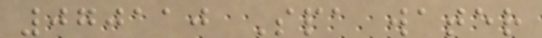070110 Spa water
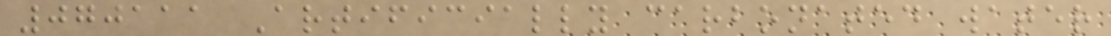070111 Artificially carbonated water
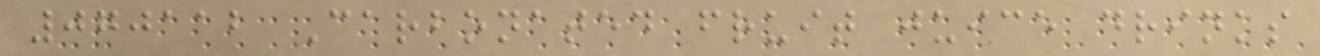070112 Carbonated fruit juice drinks
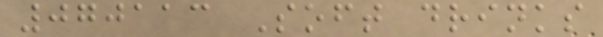070113 Soft drinks
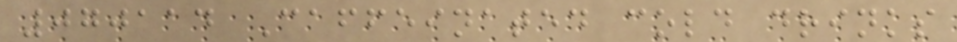070114 Caffeinated cold drinks
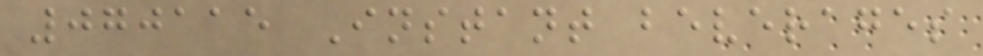070115 Instant beverages
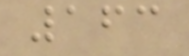163
